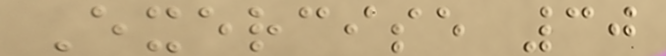Exercise 30
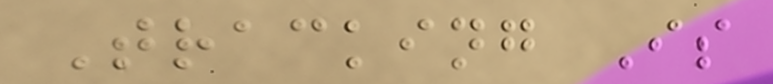Tracking Is
